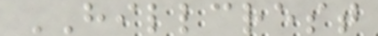HILLCREST
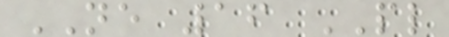NE 16 PL
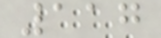117
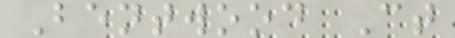Bentwood Ct
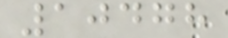10478
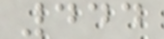444
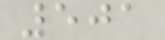501
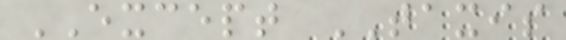EXCEPT TAXIS
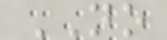NO
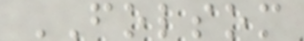FOLSOM
